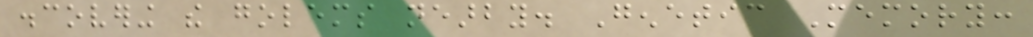discovering the golems nearby. Genetic Memory:
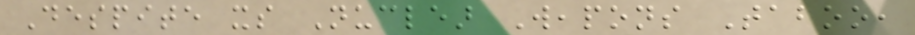Despite its Nuclear Weapons Taboo,
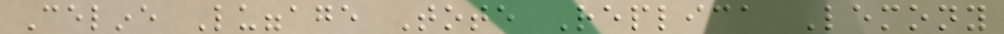Celine Luggage Tote Replica Lemony
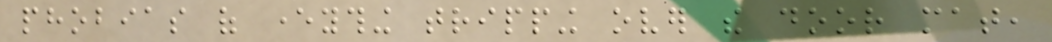phobias of everything tripping over the door mat,
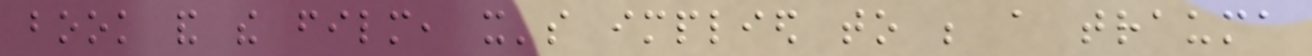book and the film, it's implied to be a trauma
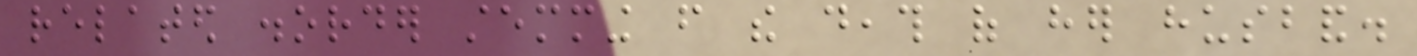related disorder stemming from the death of her husband.
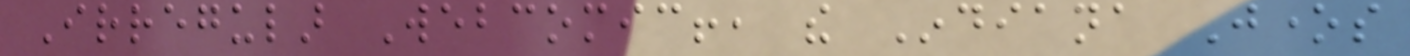Irregular Webcomic!, the Indiana Jones
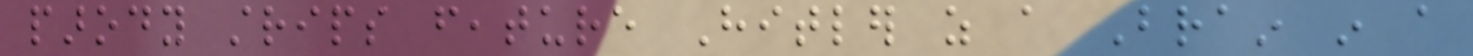parody strips feature Hitler as a Brain in a
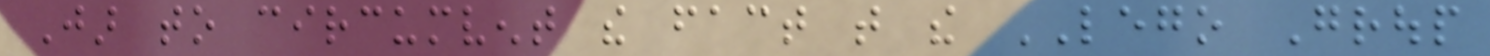Jar to circumvent the fact that the LEGO Group
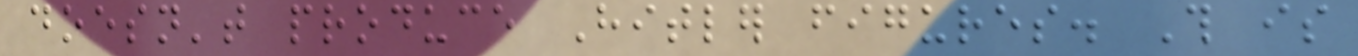doesn't produce Hitler figures. This is
